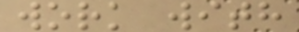work with
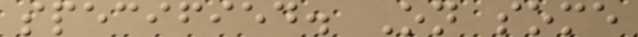specified. On some
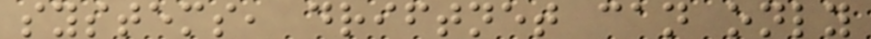systems, driftnet can only
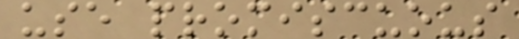use promiscuous
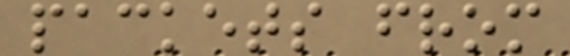packets from
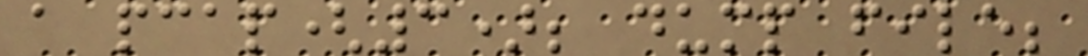a pcap(3); dump file;
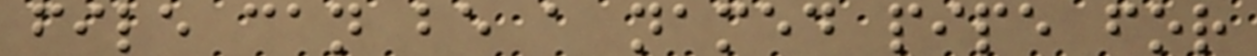file can be a named pipe for
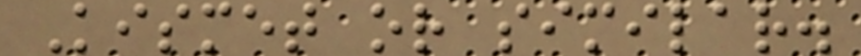Kismet or similar.
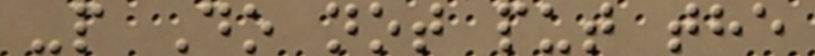-p Do not put the
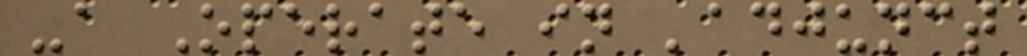-a Operate in 'adjunct
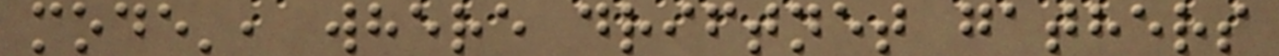mode', where driftnet gathers
